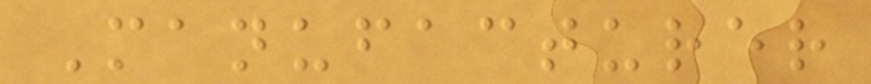Manufacturer
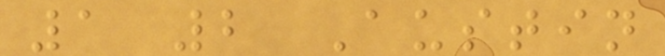1 2 Austin
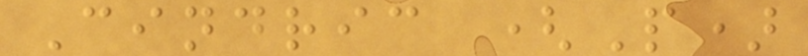Cindric (P)
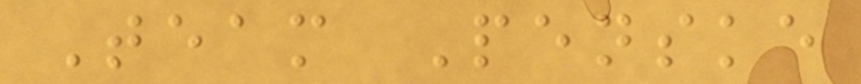Team Penske
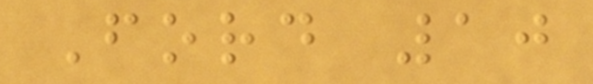Ford 10
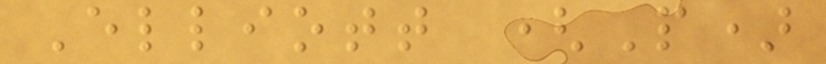Elliott (P)
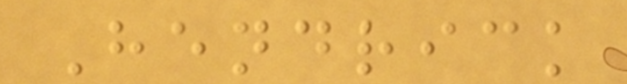Hendrick
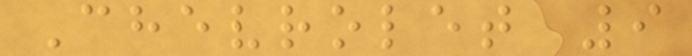Chevrolet 9
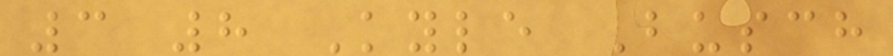3 8 Kyle Busch
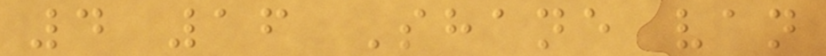4 16 Shane van
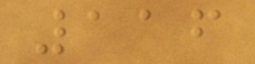116
